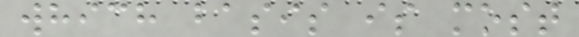which basis is most
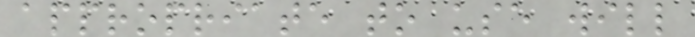appropriate to use will
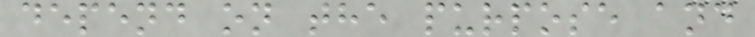depend on the purpose and
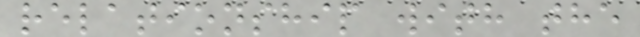relationship with the
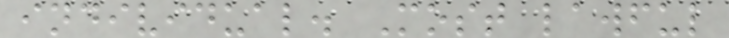individual. Most lawful
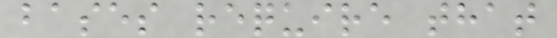bases require that
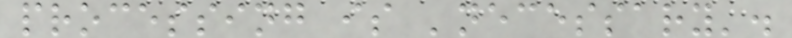processing is 'necessary'.
